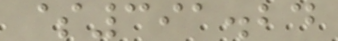$391.24
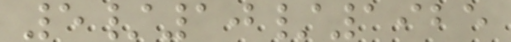5/10/1925
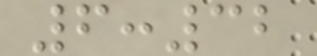6:32
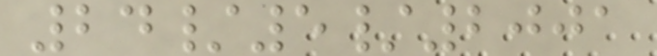24/5/2001
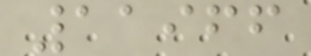11966
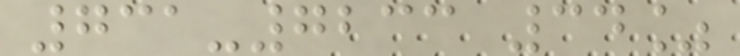731-7233 34%
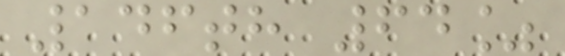146th 64%
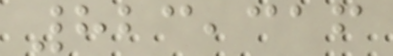823,316
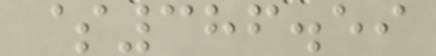$386.59
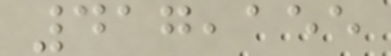417,155
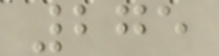275
